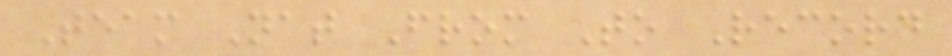Team Nat From To Record
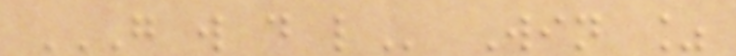G W D L Win %
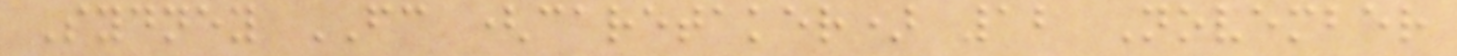Sydney FC (caretaker) 12 November
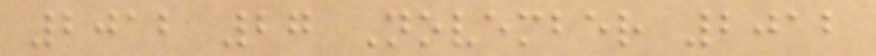2012 27 November 2012
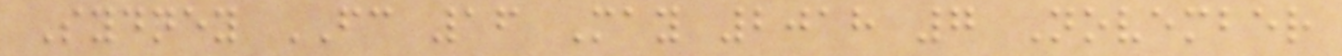Sydney FC 16 May 2018 7 November
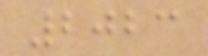2023
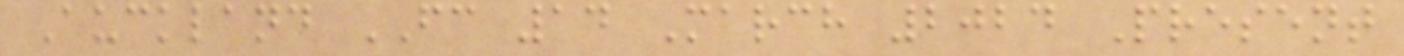Auckland FC 14 March 2024 Present
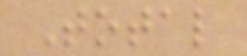Total
